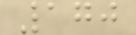170
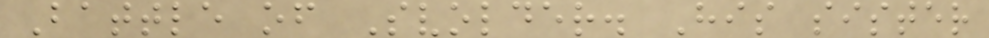Battle of Svolder. His sister
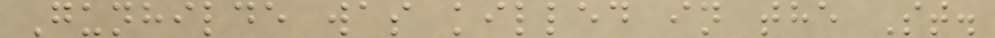Gunhilde was killed in the St.
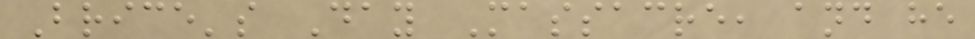Brice's Day Massacre, and he
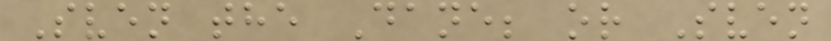Sven the Dane; or Sven
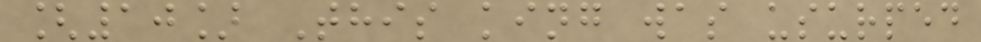[10] This king was usurped
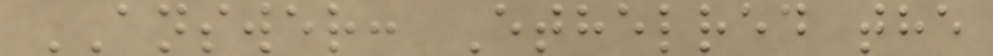ANSWER: Ethelred the
